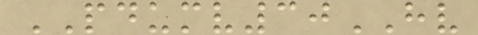PDUMV30HV
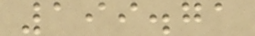199.71
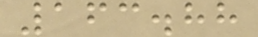163.88
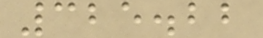325.22
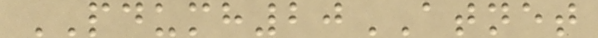PDUMH20ATNET
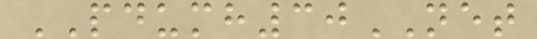PDUMH30NET
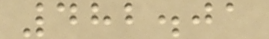482.01
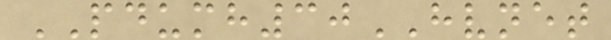PDUMH30HVNET
